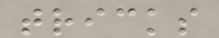tricks
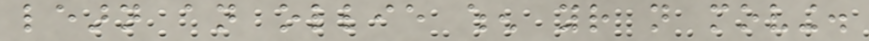learn an ollie when your not moving.
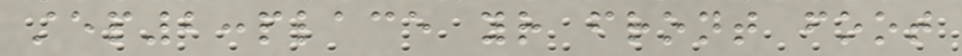step2:place your front foot
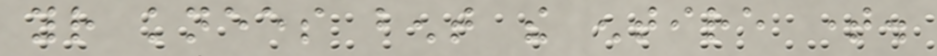your knees bent the entire time.
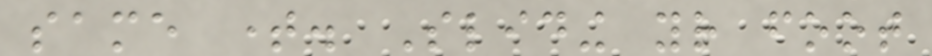same time. Sliding your foot
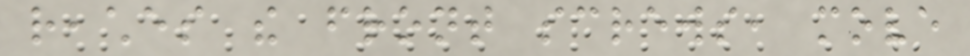reaches the front screws, move
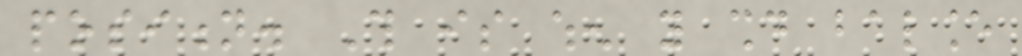position. This is when you should balance
